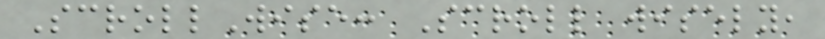ScrollWise: Scroll wisely,
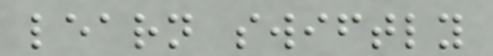learn swiftly
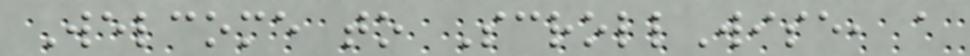Welcome to ScrollWise, a
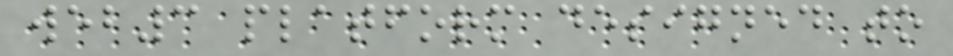web3 platform designed to
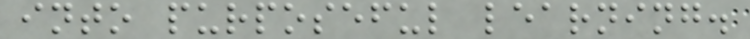into purposeful learning.
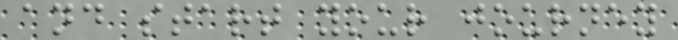and start your journey
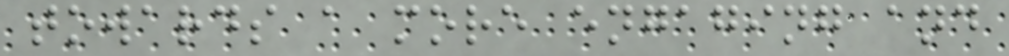towards a more engaging and
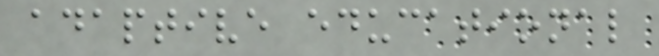adaptive educational
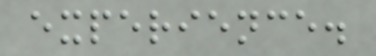experience.
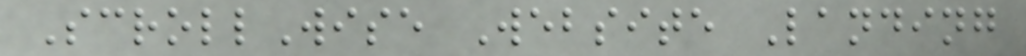ScrollWise Website Landing
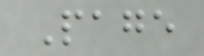Page
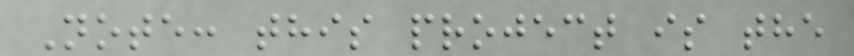Note: this project is the
